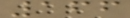166
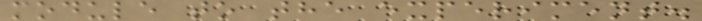module to the experiment.
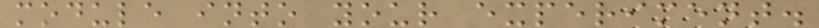module into your experiment.
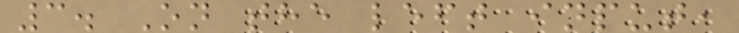3. On the left input,
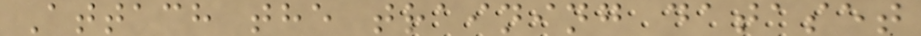Attach the training dataset
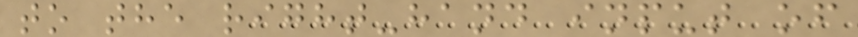to the right-hand input of
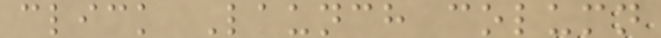click Launch column
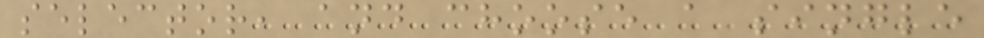selector, and choose a single
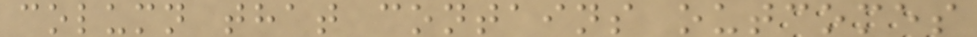column that contains outcomes
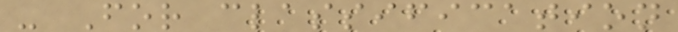- For classification
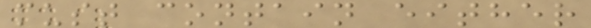must contain either
